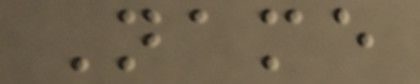Name
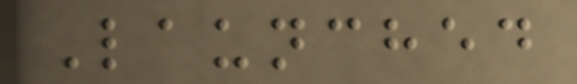Launched
